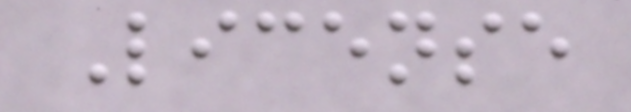License
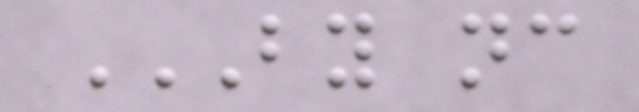BY NC
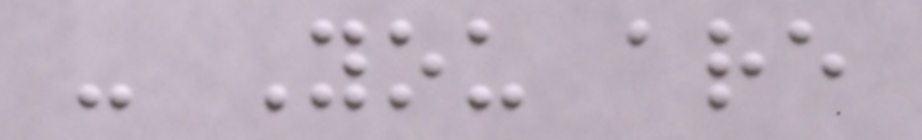- You are
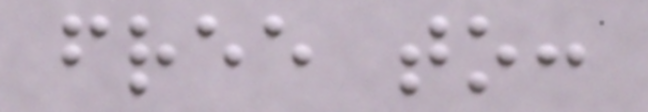free to:
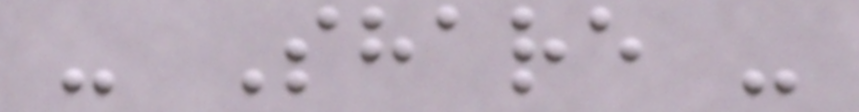- Share -
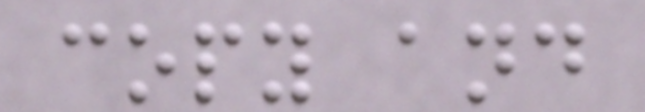copy and
